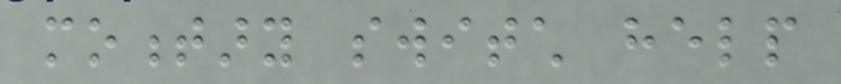momentary switch help
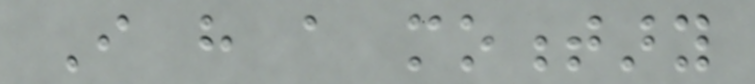I have a momentary
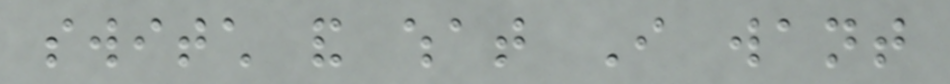switch and what I want
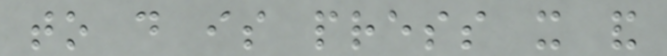to do is press it and
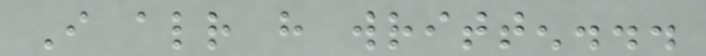I already have written...
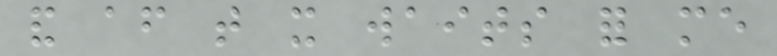and after that it waits for me
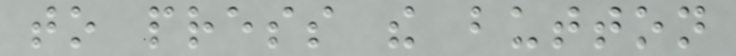to press the button
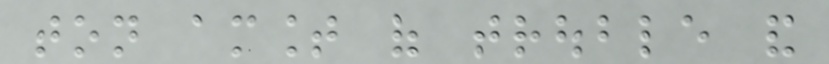ton amount of trouble and
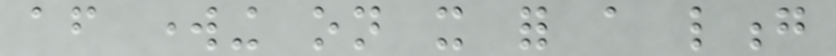after working on it for a long
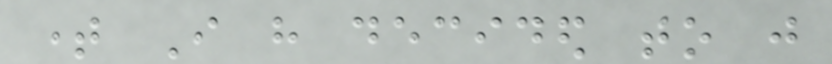time I have decided to just
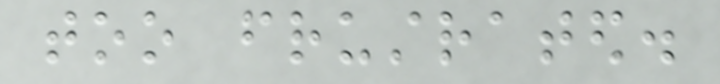too frustrated.
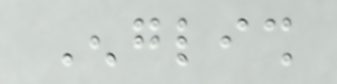English
